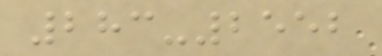283-2552
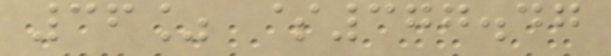36% $377.47
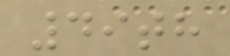49th
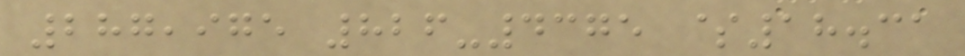287,975 826-4375 $18.31
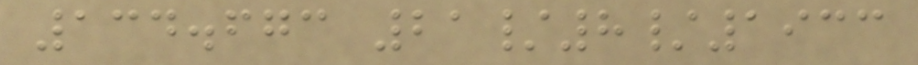134.673 21/8/1933
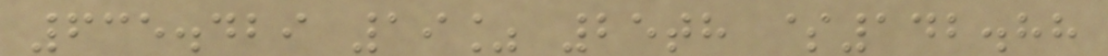635.429 19% 25th $142.88
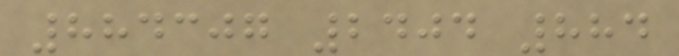884307 2404 884
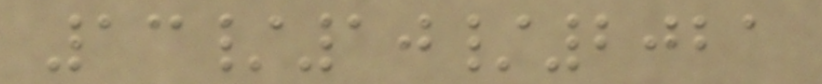13/10/2021
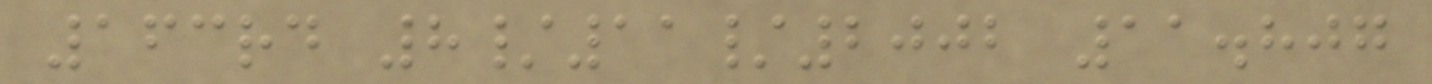163rd 8/11/2002 11.807
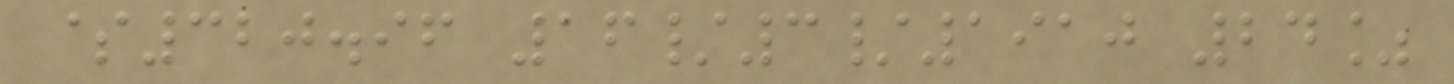$320.96 16/3/1910 24%
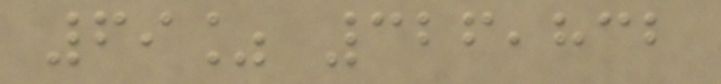69% 326,832
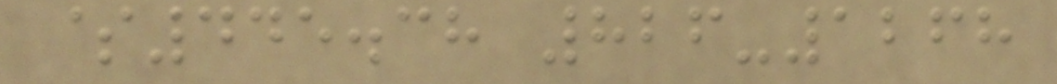$445.38 826-1268
